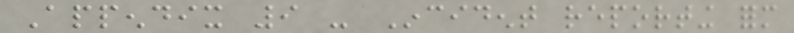Appendix 9 - Incident reporting form
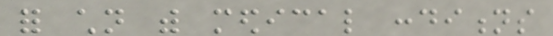for children with medical conditions
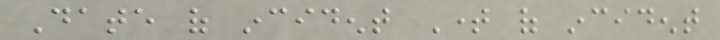Date of incident Time of incident
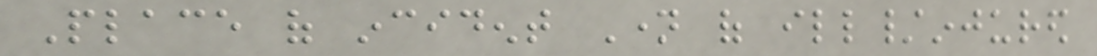Place of incident Name of ill/injured
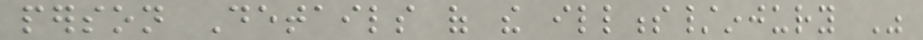person Details of the illness/injury Was
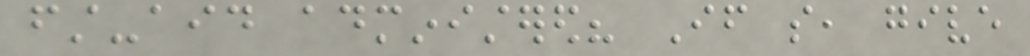first-aid administered? If so, give
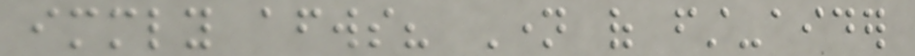immediately afterwards? Name of first-aider
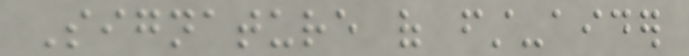Signature of first-aider
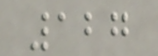127
